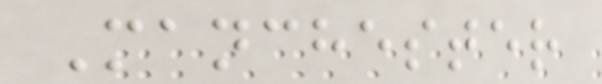Manchester
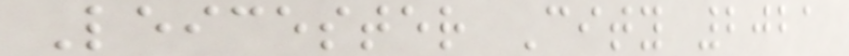Leicester City 2021
